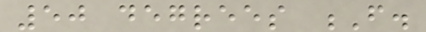50 degrees F.
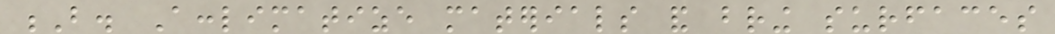B. Acclimatize materials and bring surfaces
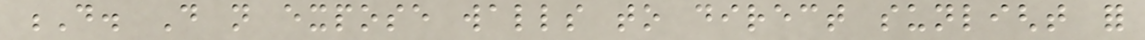D. Do not expose walls to direct sunlight for
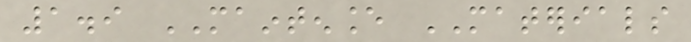1.9 MAINTENANCE MATERIALS
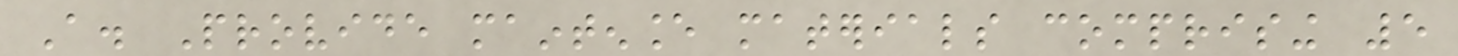A. Provide maintenance materials comprising 5
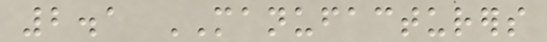2.1 MANUFACTURERS
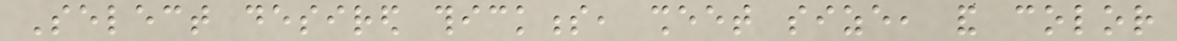Select desired thickness, sheet size, and color
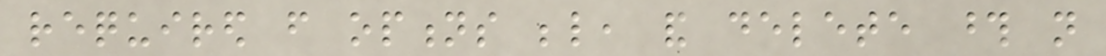required from options below, and delete those not
